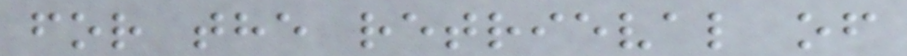for the retrieval of
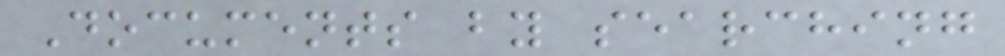Documents by searching
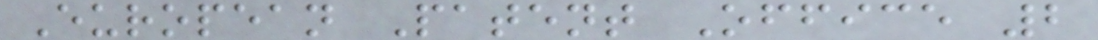European Patent Office 2
